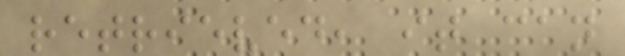retrieved, it can
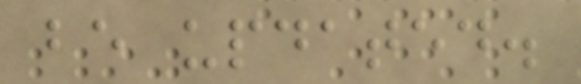be updated.
